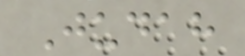Judah
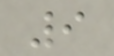9
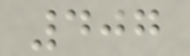407
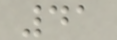41
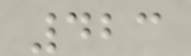423
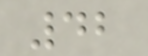42
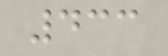433
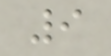9
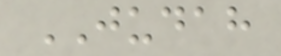JUDAH
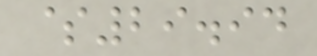$29.94
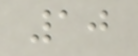10
